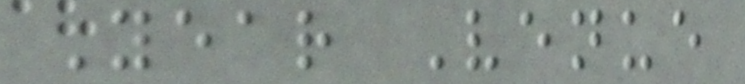Year Venue
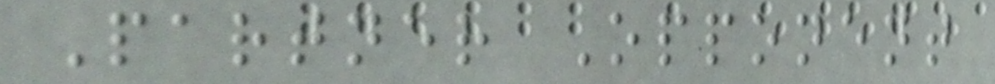Partner Opponent
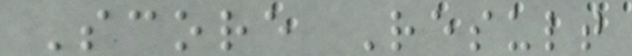Score Result
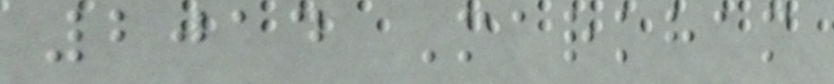2014 Markham
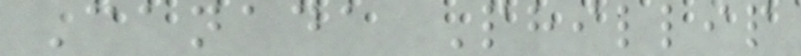Canada Phillip
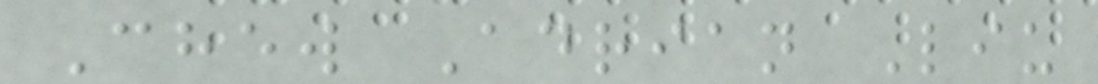Chew Adrian Liu
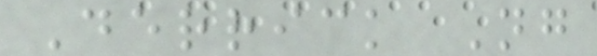Derrick Ng
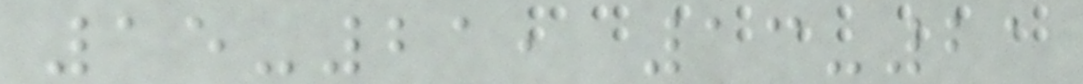15-21, 13-21
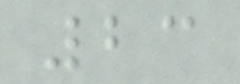23
